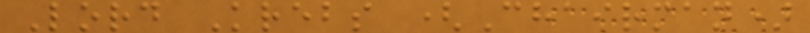Lord Krebs (Chairman)
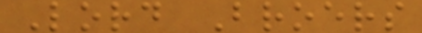Lord Broers
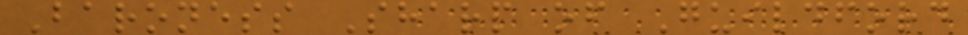Baroness Sharp of Guildford
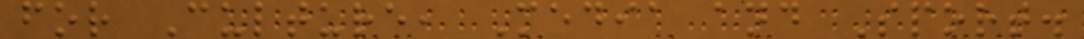for Culture, Media and Sport.
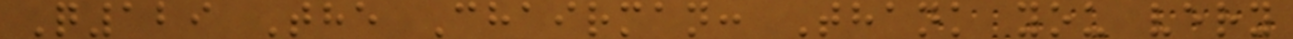Q129 The Chairman: Thank you very
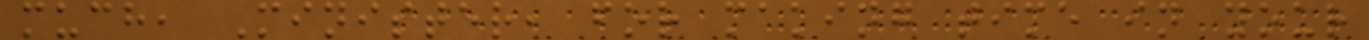much, Minister, for making time in your
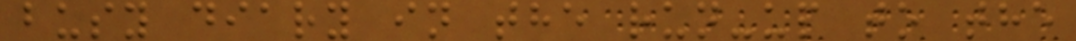busy diary in the run-up to the
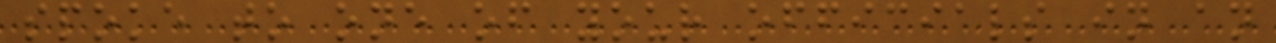spoke to one of your officials in an
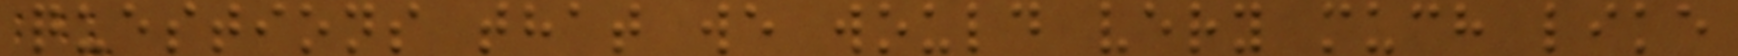questions that we would very much like
